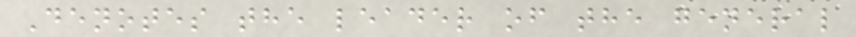Denotes the leader of the general
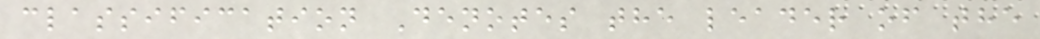classification Denotes the leader of the
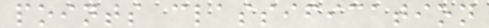points classification
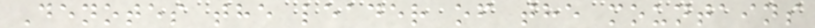Denotes the leader of the mountains
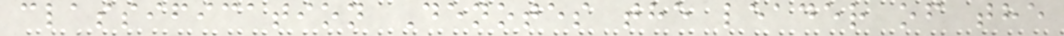classification Denotes the leader of the
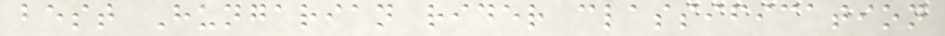best Hungarian rider classification
